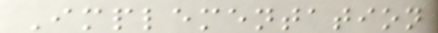Implementation
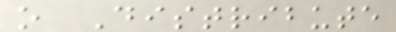o Distribute
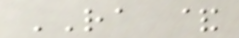RA &
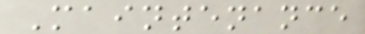Maintenance
